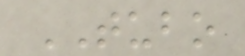TUBO
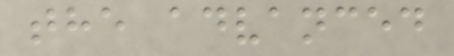the advanced
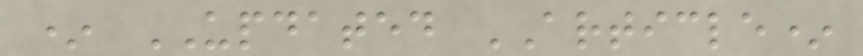* UPDATED ARTICLE*
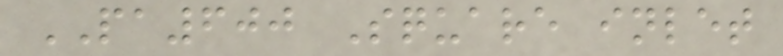PA600 Square inlet
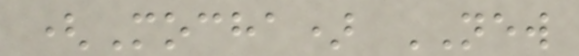(Mocha) NEW
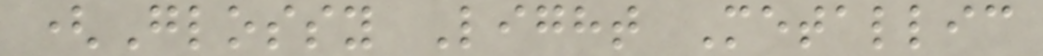(Glossy Light Metallic
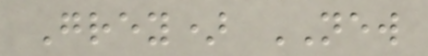Grey) NEW
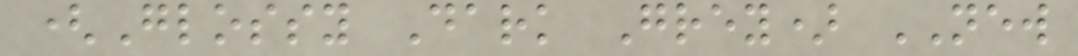(Glossy Dark Grey) NEW
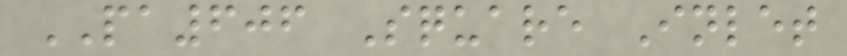PA606 Square Inlet
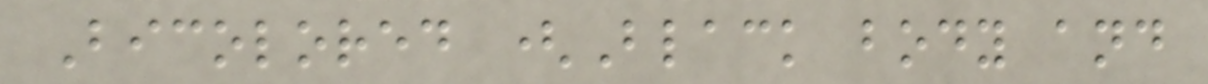Bicolored (Black body and
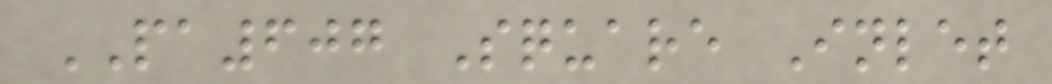PA607 Square Inlet
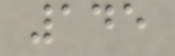145
